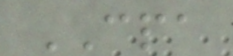CPA
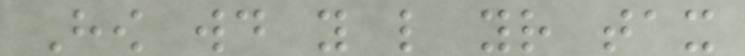How would you like your tax
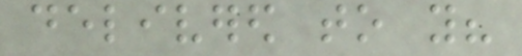delivered to you?
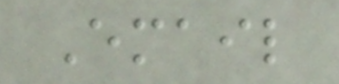Email
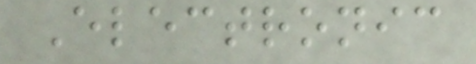Electronic
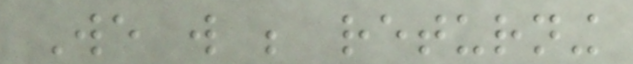We will be returning
